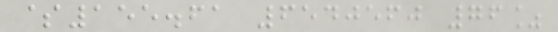$155.61 6540560 76%
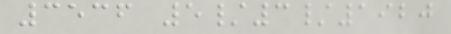3536 5/3/1920
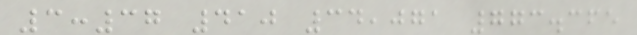3:37 410 34,071 773.365
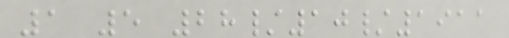1 5 28/10/1911
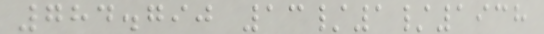784.790 13/1/1938
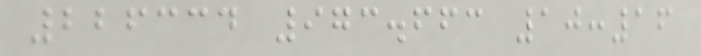226334 973.663 10:16
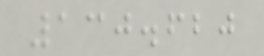130.620
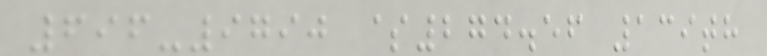696-9790 $274.56 139th
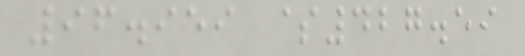96.959 $427.59
